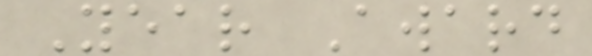Year Award
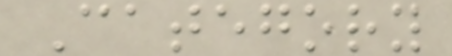Category
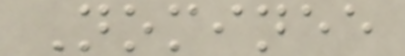Nominee
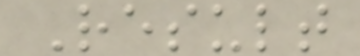Result
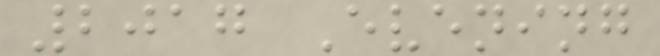2017 Evening
